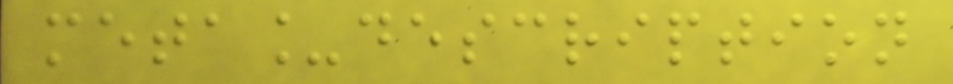meta_description
